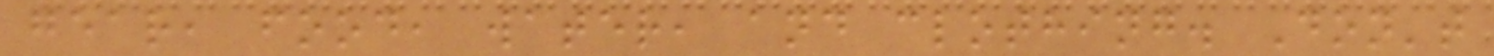gear, food, water, and clothing. Don't
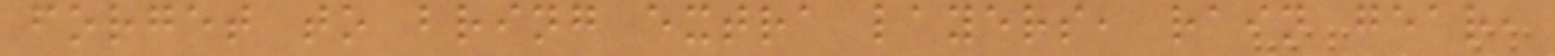forget to bring extra layers, rain gear,
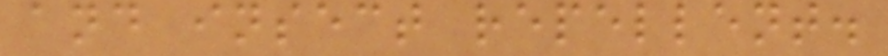and insect repellent.
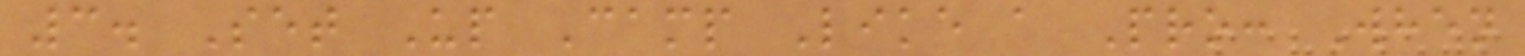3. Set Up Camp Like a Pro: When
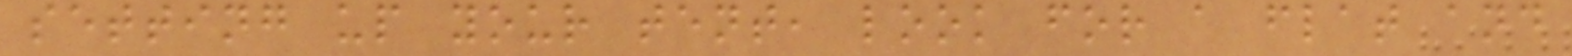setting up your tent, look for a flat and
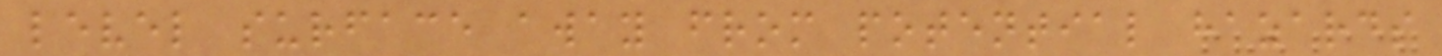level surface away from potential hazards
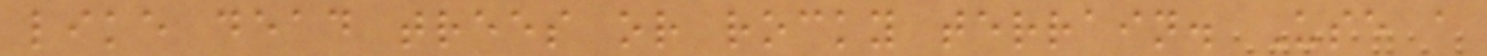like dead trees or rocky terrain. Use a
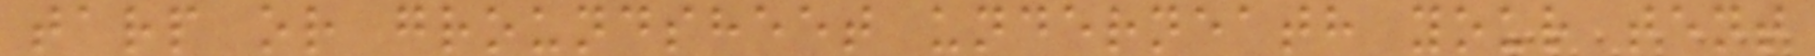tarp or groundsheet underneath your tent
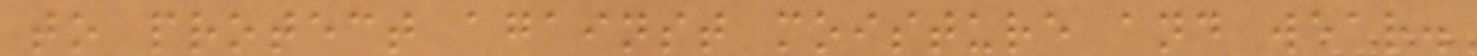to protect against moisture and wear.
